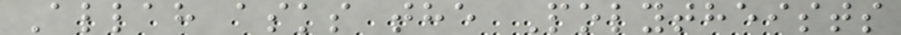Allah asks the Polytheists
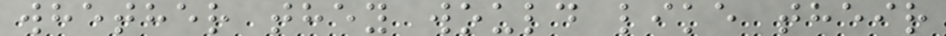whether they would like their
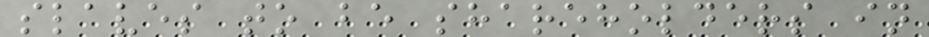slaves to be shareholders in
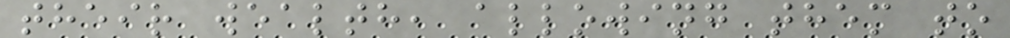their wealth, allowing them to
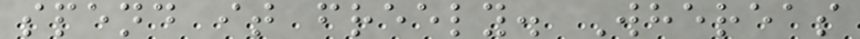spend it freely. Whereas
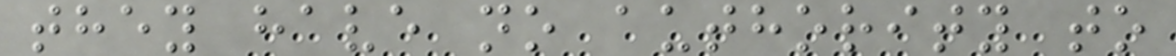they have no authority to
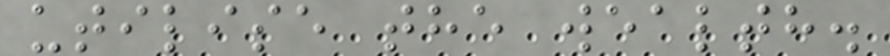utilise the wealth.
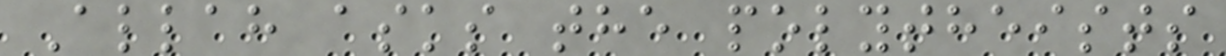Allah asks the polytheists
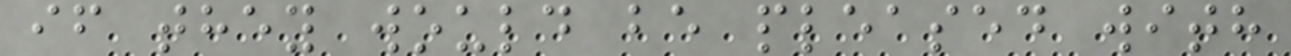if they would be pleased with
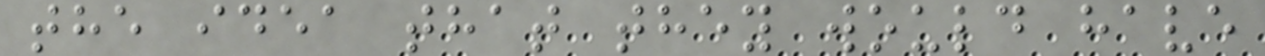the idea that they would have
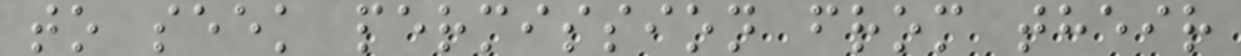to seek permission from their
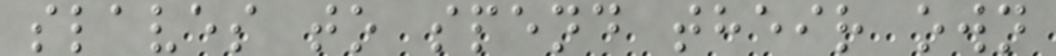slaves to spend their own
